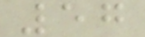57
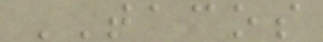TACOS
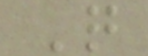Q
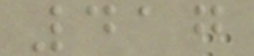417
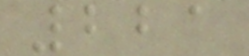221
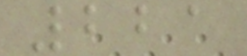221
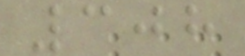308
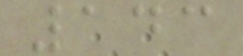143
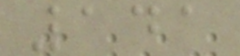141
